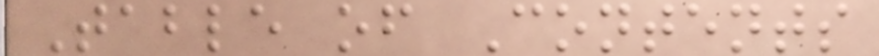Table of Contents
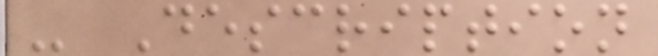- Description
